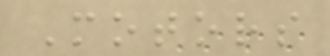Motors
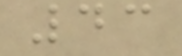43
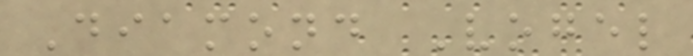Diamond Vogel
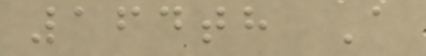164th A
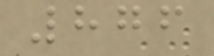876
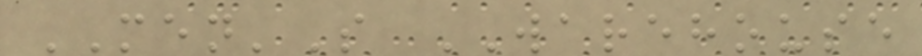MEN'S WAREHOUSE
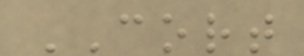CORT
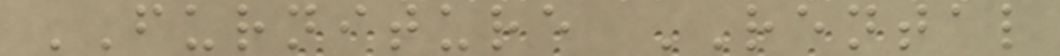FURNITURE RENTAL
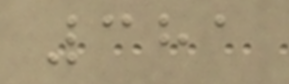381
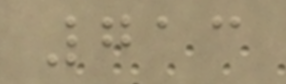713
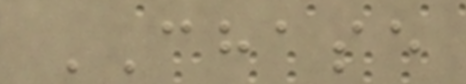CHASE
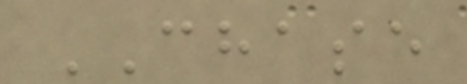CHASE
